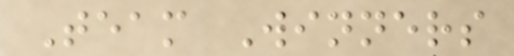Team Winners
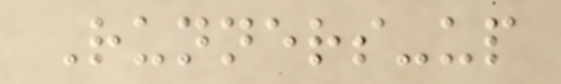Runners-up
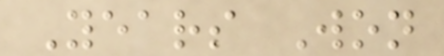Years Won
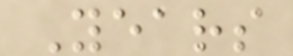Years
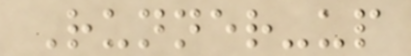Runner-up
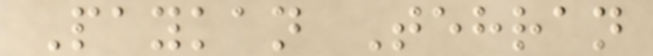Paykan Tehran
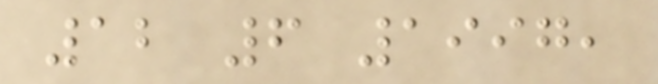12 6 1997,
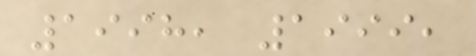1998, 1999,
